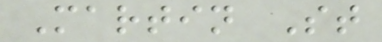Martin St
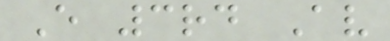E 3rd Av
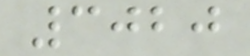3020
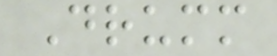Drumm
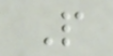P
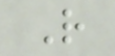R
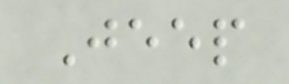Jeep
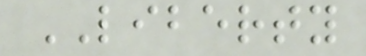LIBERTY
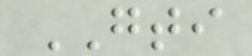GTI
